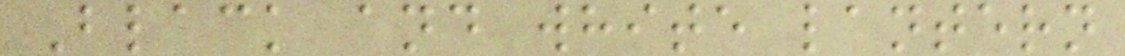Black and white lantern
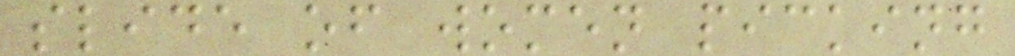slide of women picking
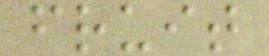fruit
